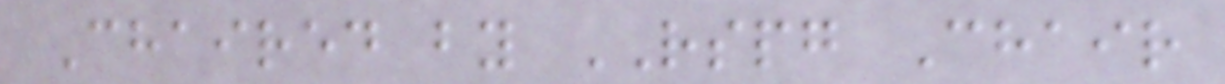Chaired by RSPG Chair
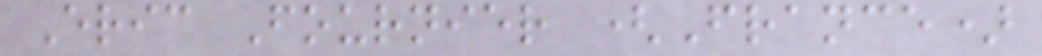Eric Fournier (France)
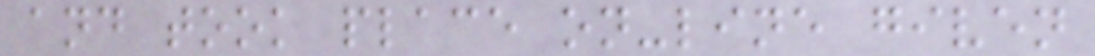and took place on-line given
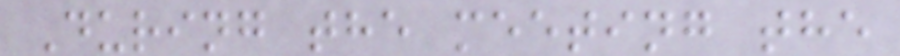During the meeting the
